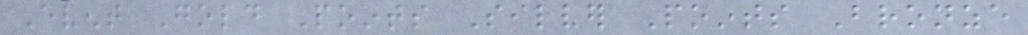Event Gold Points Silver Points Bronze
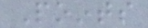Points
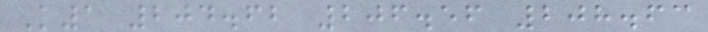K1 204.62 206.56 208.63
